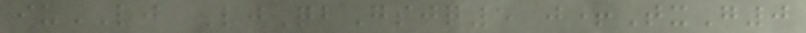iuLJ LjQbGsjq5 j+TxG0
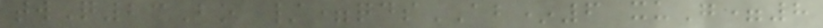twQ23Bo /=qdsAB*6 xuG=8
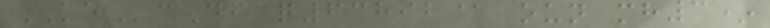KEcDf q63892@ oun mh3*
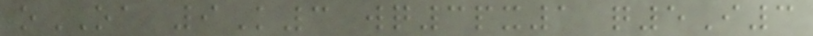oOA 9K3 wq3px1 q5I3
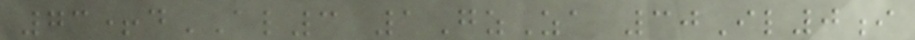73+dAL3 1GzZa 30Il0i
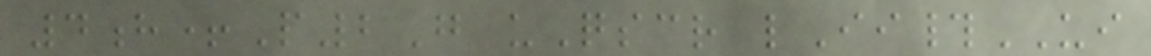4h+P2G uQscr lIi#UI
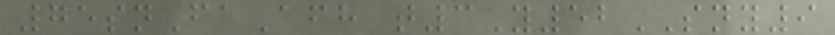75snFaAfh t3Y52SNY9
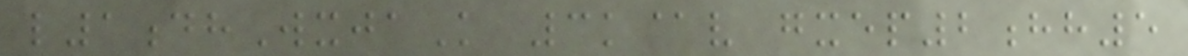l1dhWxjaK 3k@v gxep2hh5
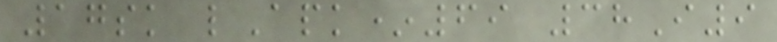17sk lApk*69 38I9
